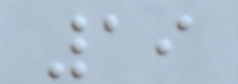19
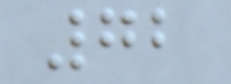72
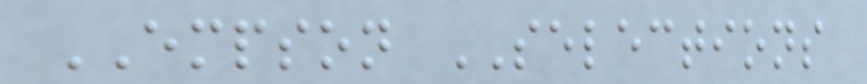EMPSON SELECTIONS
